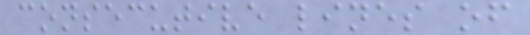consecutive lines of
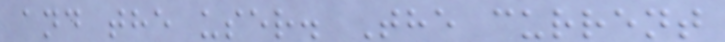and the user. The current
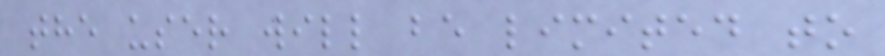the user will be limited to
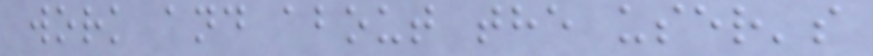work and about the user's
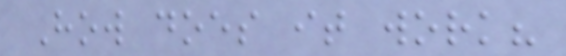How does it work?
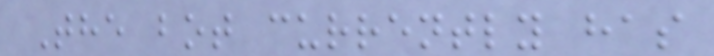The bot currently has
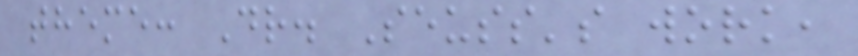theme: Dr. Seuss's work,
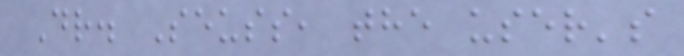Dr. Seuss, the user's
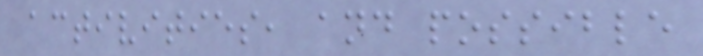activities, and possible
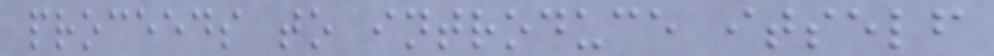proceeds to introduce itself
